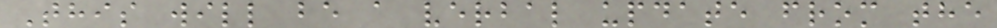This will be a verbal update from the
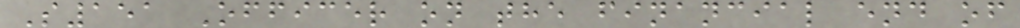S151 Officer on the financial end of
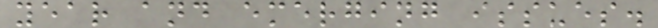year and emerging issues.
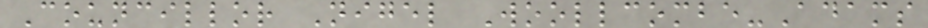Councillor Nigel Woollcombe-Adams
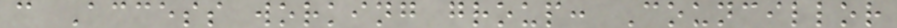c Access working group: Councillor
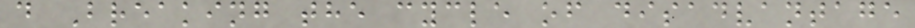d Breaking the cycle of disadvantage
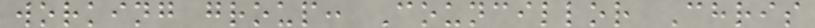working group: Councillor Chris
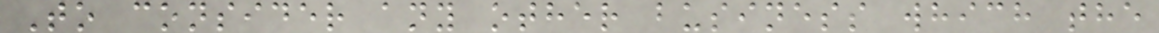To consider any other business which the
